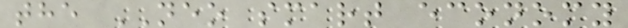the NEO smart economy
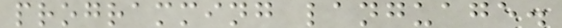programming language.
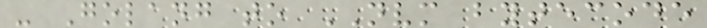- Golang to NVM bytecode
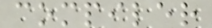compiler
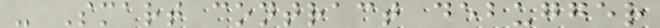- Smart contract debugger
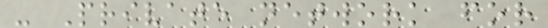- Private network for
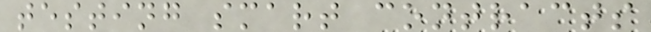testing smart contracts
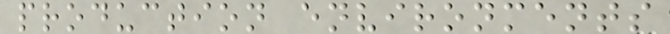production environments
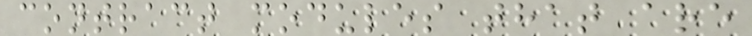contract modules that are
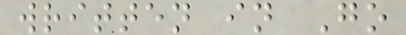written in Go
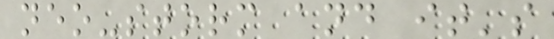neo-storm and it's
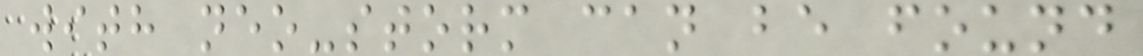with neo-storm can be found
